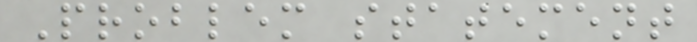Problem statement
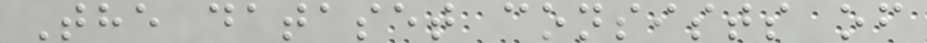The dataset consists of
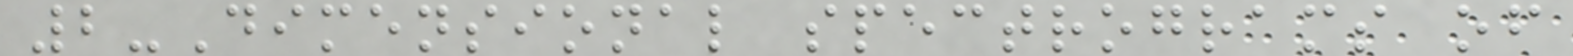2-Dimensional spectrograms of
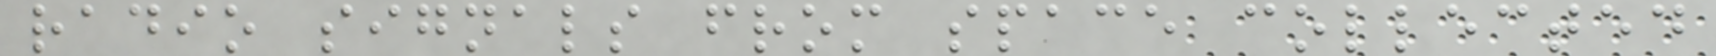radio signals from space collected
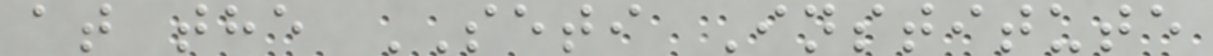at the SETI Institute
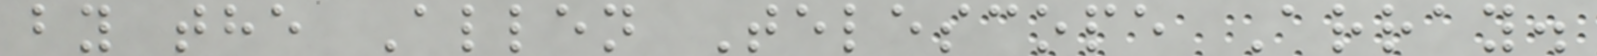by the Allen Telescope Array.
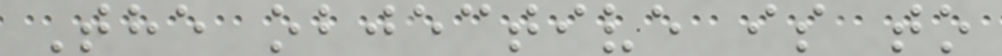The objective is to
